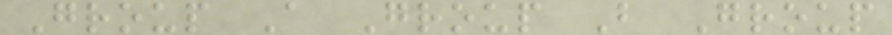Group A Group B Group
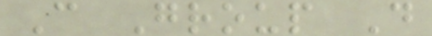C Group D
